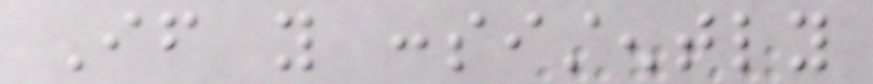If you consistently
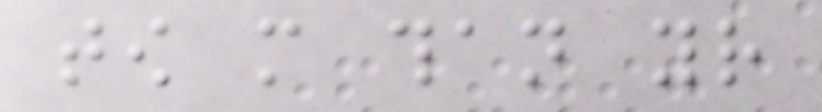tow more than your
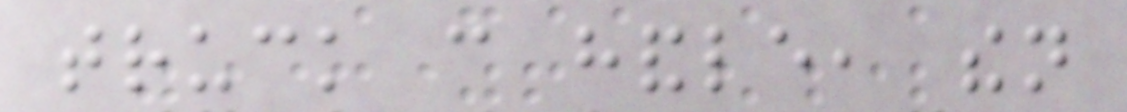truck can handle, then
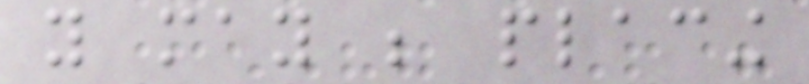you may be placing
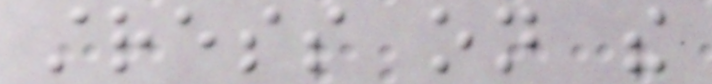stress on the
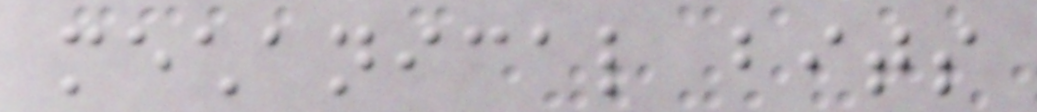mechanical bits
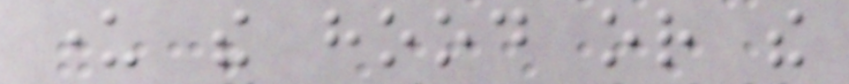under the hood or the
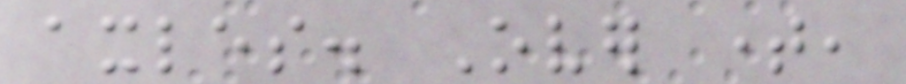axles. Over time,
